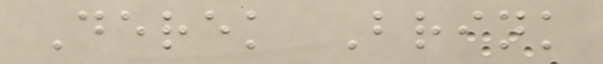Derek Brink
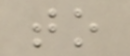to
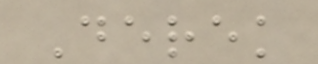Derek
